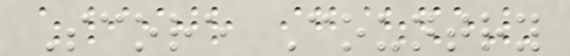Score Country
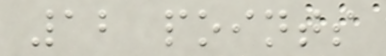12 points
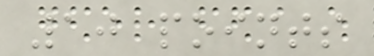10 points
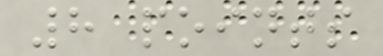8 points
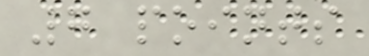7 points
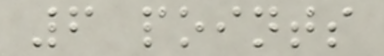6 points
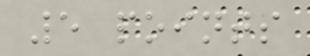5 points
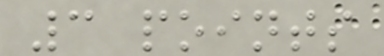3 points
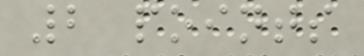2 points
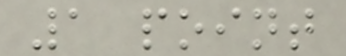1 point
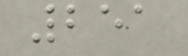251
